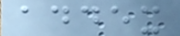addex
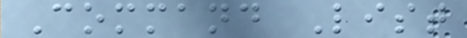Command List
